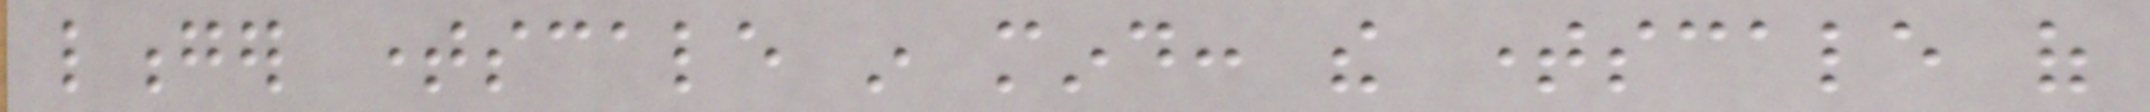longer timescale in mind: the timescale of
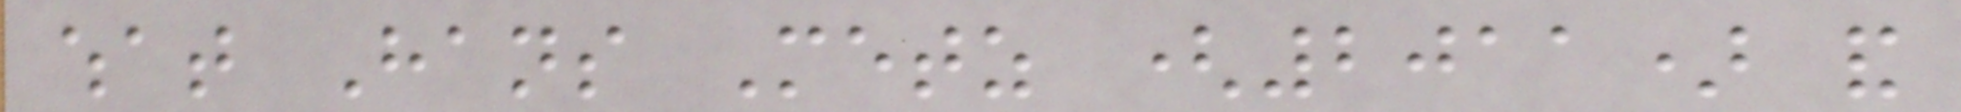what Hans Metz (2011) and
